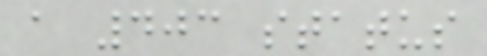a 403 status
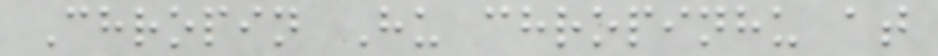Chropin Hu chropinhu at
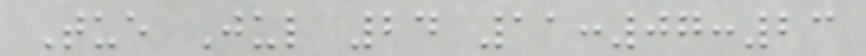Tue Jul 24 11:07:23
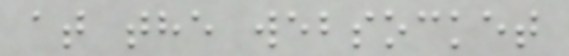at the websocket
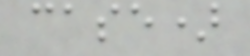case)
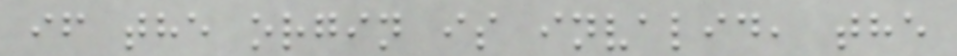if the orgin is invalid, the
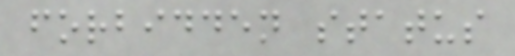forbidden status
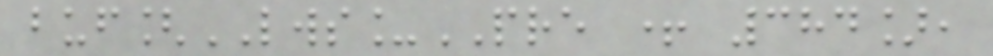buf[LWS_PRE + 384],
